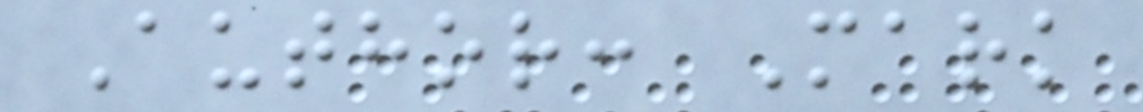Author: Mark
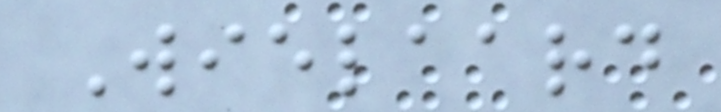Wielaard
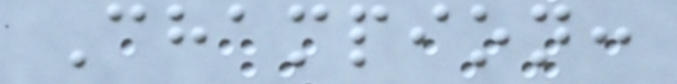Champion:
